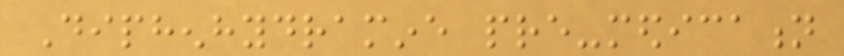Diphenhydramine pre-medication
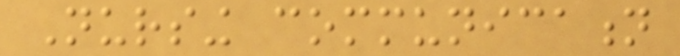Nursing communication
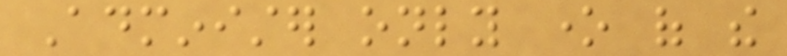Administer only one of the
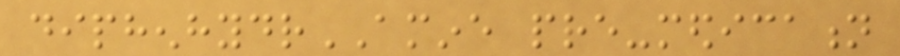diphenhydrAMINE pre-medication
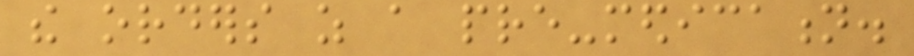the orders as a pre-medication.
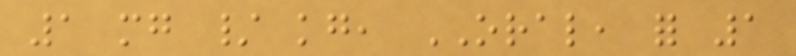1 mg / kg, ORAL, for 1
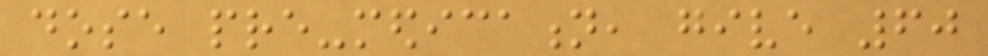dose pre-medication, give 60
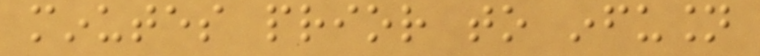minutes prior to infusion
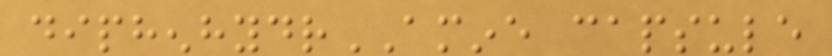diphenhydrAMINE capsule
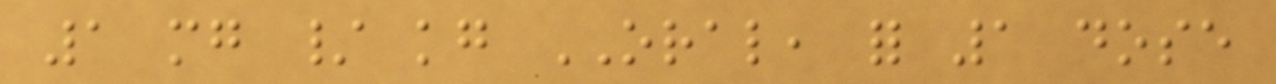1 mg / kg ORAL, for 1 dose
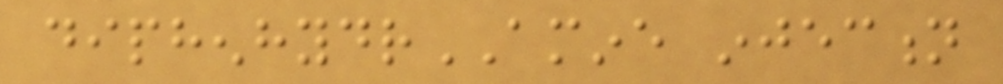diphenhydrAMINE injection
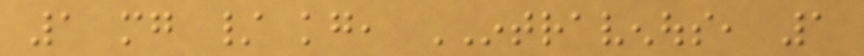1 mg / kg, INTRAVENOUS, 1
